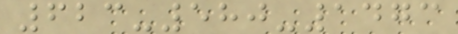623-580-1473
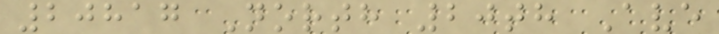20817 North 20th Ave
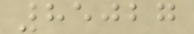85027
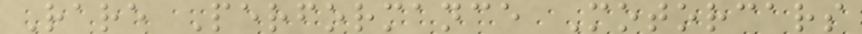Rare Performance Motorcars
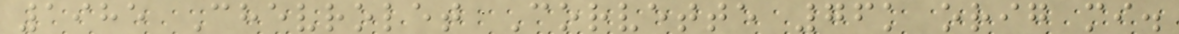1985 Chevrolet Corvette 76k orig mi.
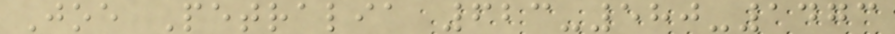Joe Petralia 623-580-1473
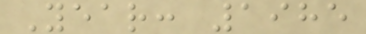Year: 1985
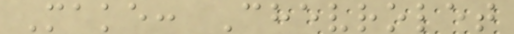Make: Chevrolet
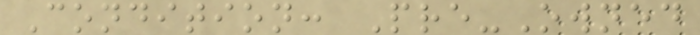Condition: Pre-Owned
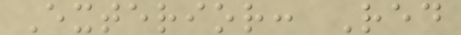Exterior: Red
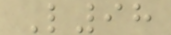L98
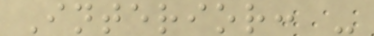Interior: -
